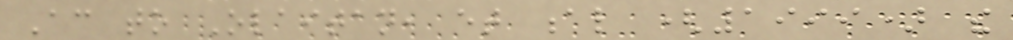According to Olaitan, et al (1999) the
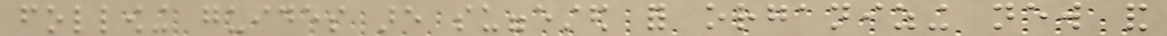following guides are suggested for organizing new and
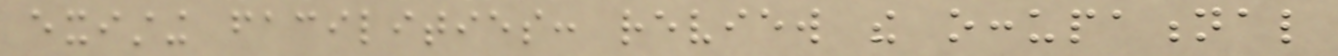existing facilities: review the occupational
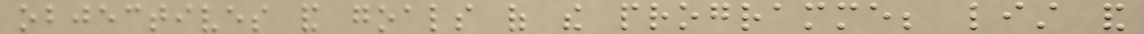objectives and goals of the programme; list and
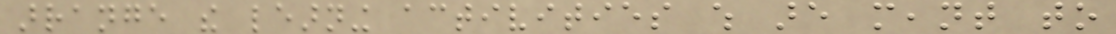arrange the learning activities which are meant to
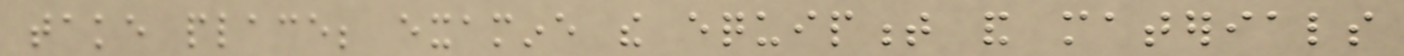take place; examine the equipment and materials
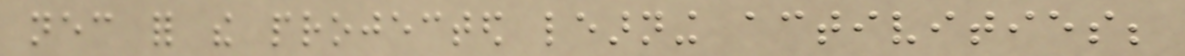necessary for the projected learning activities;
